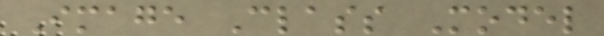Image Class Model
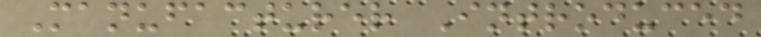Manufacturer Introduced
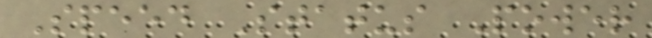Speed Status Power
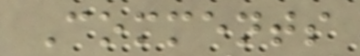Comments
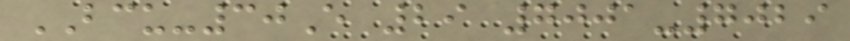BCU-30E 29 7001-7029
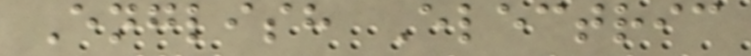English Electric
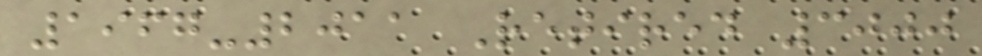1967-2011 Retired 3000
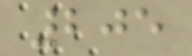205
